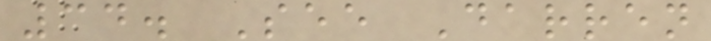34. See Darren
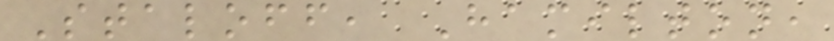Staloff, Hamilton,
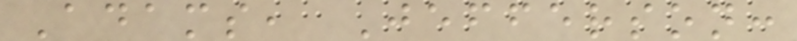Adams, Jefferson:
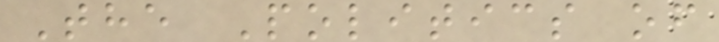The Politics of
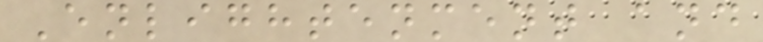Enlightenment and
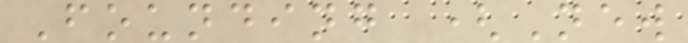Founding (New
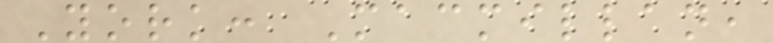York: Macmillan,
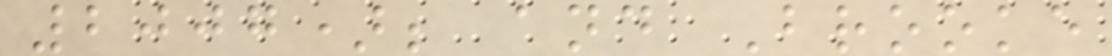2007); and Brooke
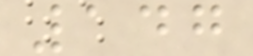147
